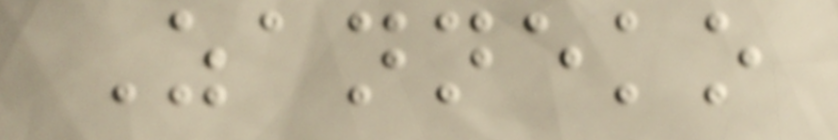Zanneko
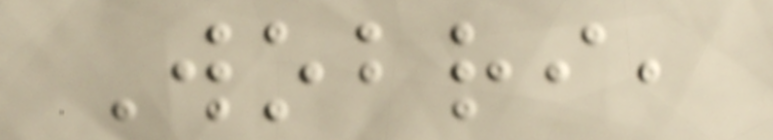Wobri,
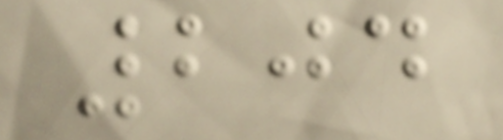204
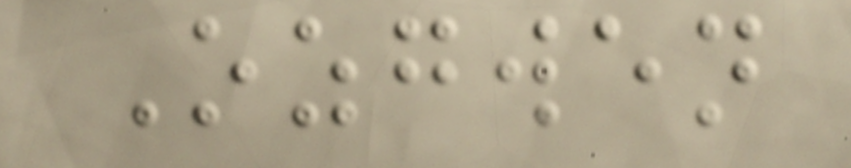Ozgwen
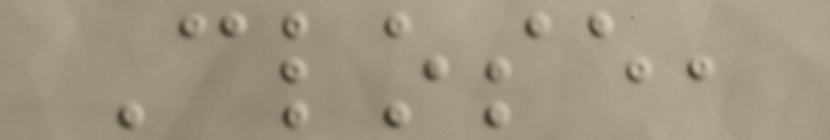Close,
